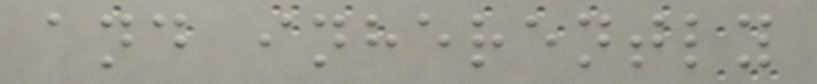and inherently
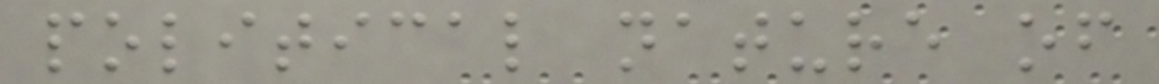political nature of
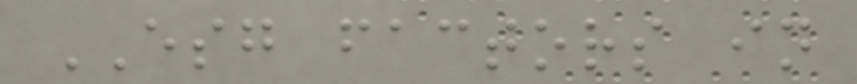ESG factors in
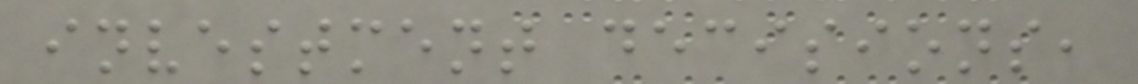investment decisions,
